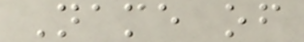Name of
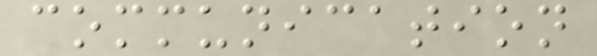communication
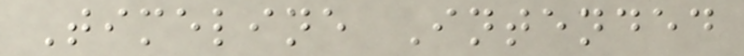Timeline Intended
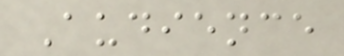Audience
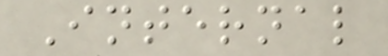Internal
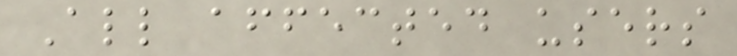All affected users
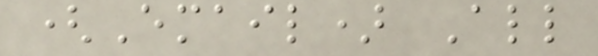(Email) All
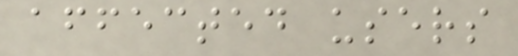affected users
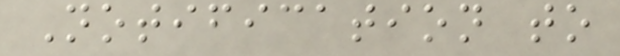Notification to
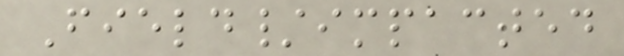Field/impacted
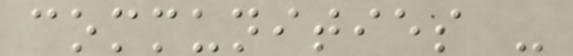communities -
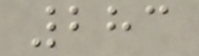283
